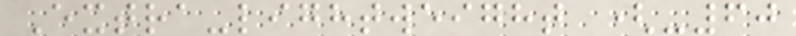Extra-lightweight (-60
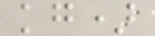kg)
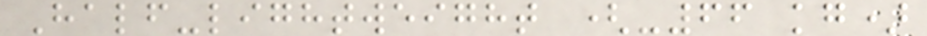Half-lightweight (-66 kg)
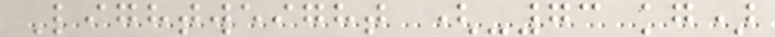Lightweight (-73 kg)
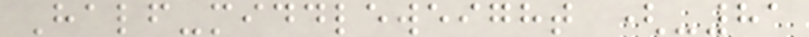Half-middleweight (-81
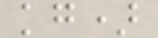kg)
